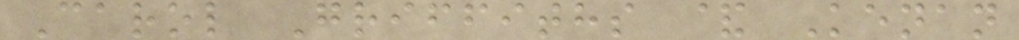Carol Griffiths & Kenan
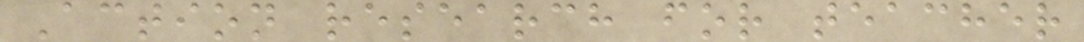Action research for teacher
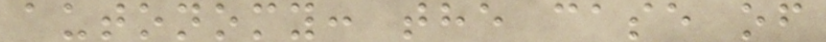autonomy: the case of
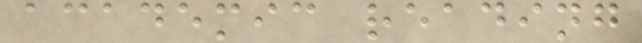academic reading
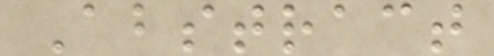Abstract
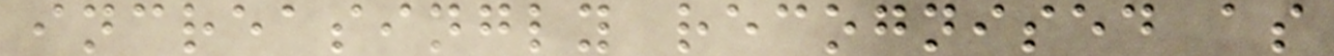increasingly recognised as
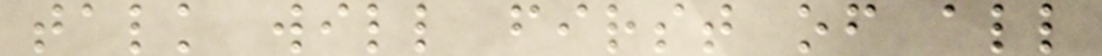talk will first of all
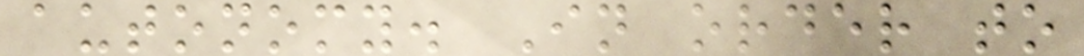autonomy. In order to
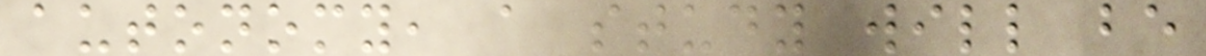autonomy, a study will be
